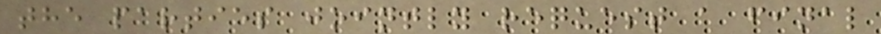the parties jointly request a final
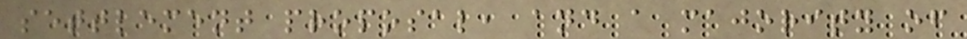settlement proposal, and a majority of
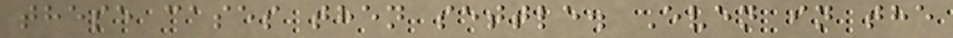these cases then settle. Even in the
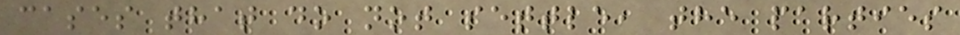cases that do not settle, the parties
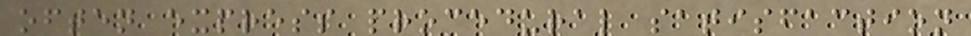often express procedural satisfaction
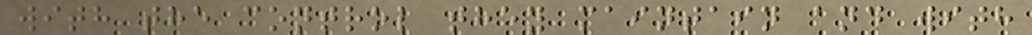with the control they maintain and with
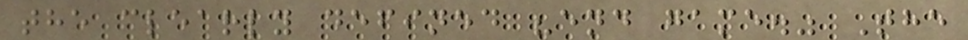the clearly defined "end game." The
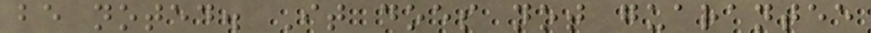be noted. It does not guarantee
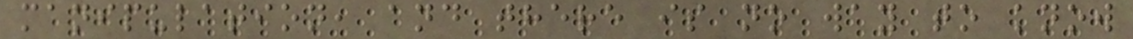manipulation, and there is no way to know
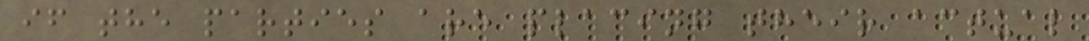if the parties are placing their actual
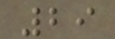29
